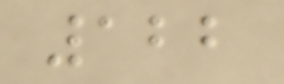122
